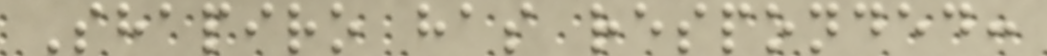Shapiro has responded:
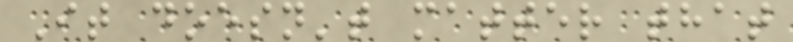It doesn't matter that
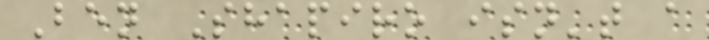Ben Shapiro isn't a
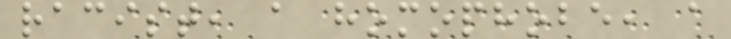racist, a homophobe, a
